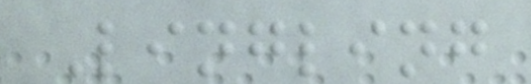Lingling
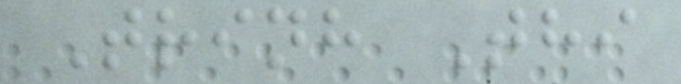Trinh Thi
